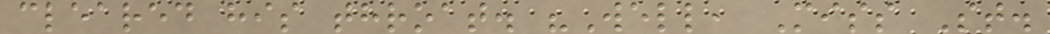cleared his throat. "Well, Miss St.
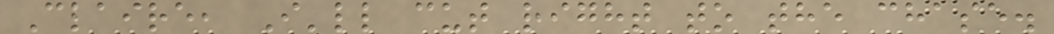Claire, I'll cut right to the chase.
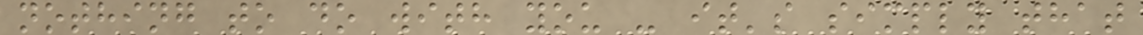nothing to do with you - it's simply that
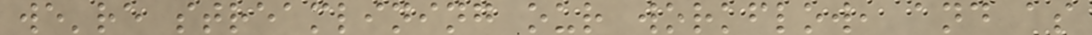we're streamlining our workflow, and as
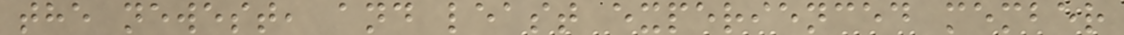the newest, and least experienced member
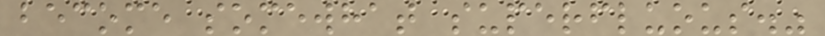become somewhat superfluous."
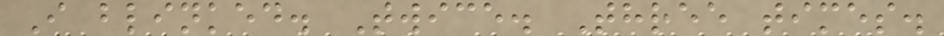I blinked. Twice. Three times.
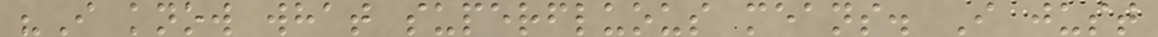"I know what superfluous means. I just
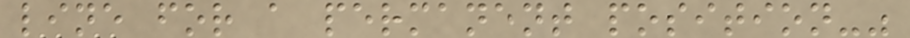line for a permanent position-"
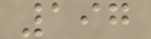197
